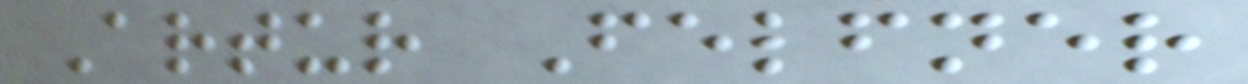Artur Felfner
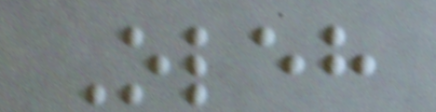Oleh
